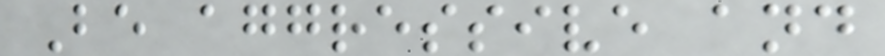Be aggressive and
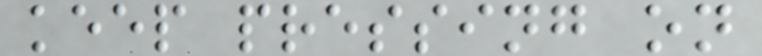keep pressing on
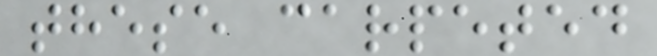these carpeted
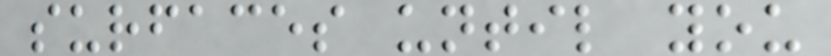surfaces until you
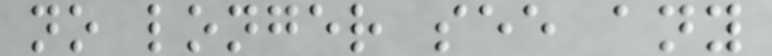no longer see any
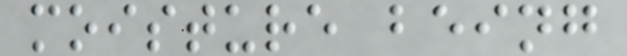moisture being
